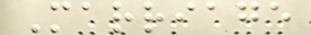Marriage
